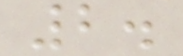2.
